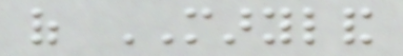of MARYLAND
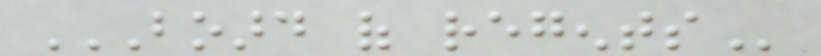BOARD OF REGENTS
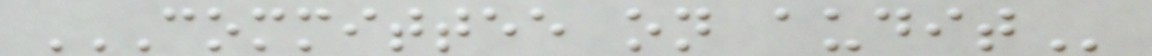COMMITTEE ON AUDIT
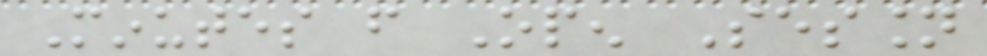Minutes from Open Session
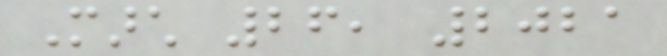March 26, 2021
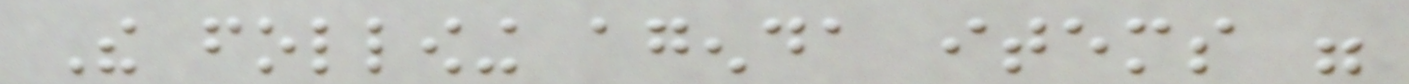The following agenda items were
